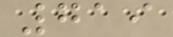719
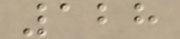128
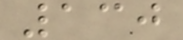130
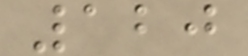120
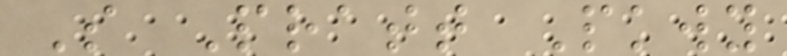S Pratt Pkwy
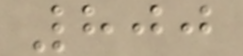800
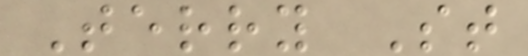Terry St
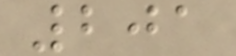201
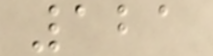121
